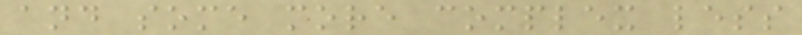and some more complex less
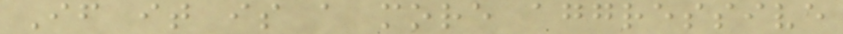If it is a more aggressive
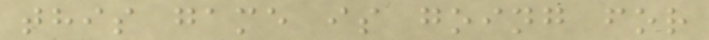this game is going for
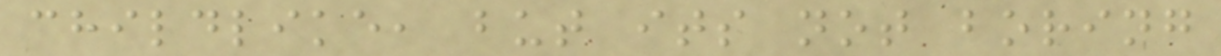childlike, but its not boring
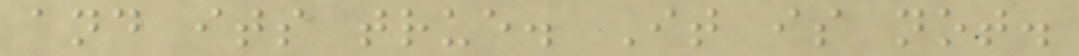and its true. It is not.
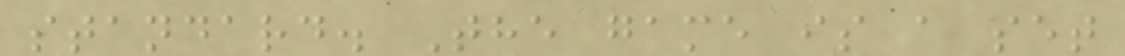standard. The game is a set
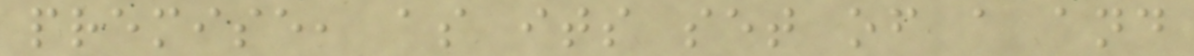premise, as its set of a and
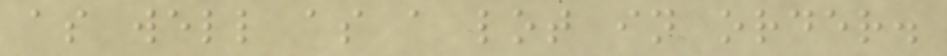as well as a lot in order.
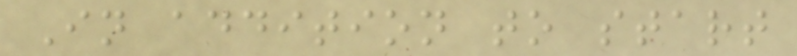In addition to start
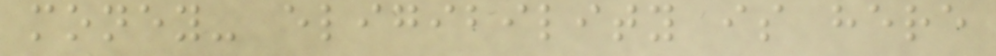money- eligibility is here
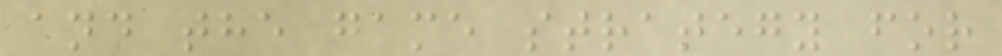and the game strategy for
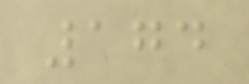174
